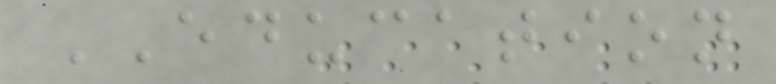EDUCATION
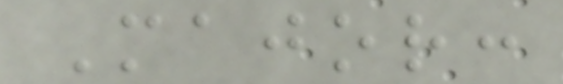Major:
